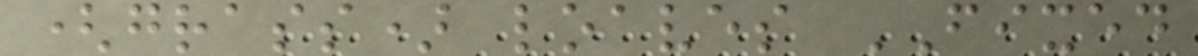(grass) loaves FIXED
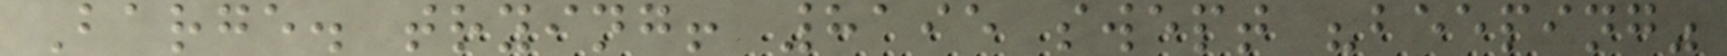Barge. trying! 8195 swept "beeping"
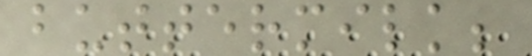buttermilk;
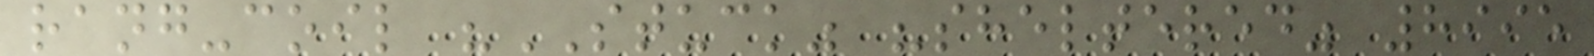rang-coil "STUCK" "sheltered" 8995
